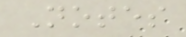Notes
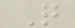Q
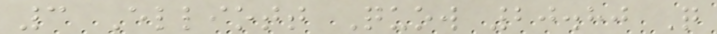3 Elliott Quow 20.80 Q
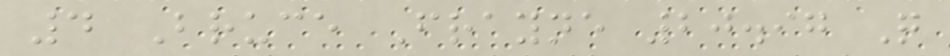4 Bruce Frayne 20.97 Q
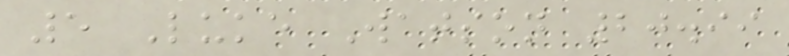5 Luke Watson 20.99
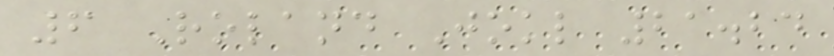6 Roland Jokl 21.24
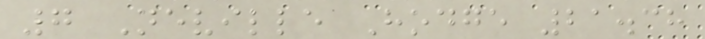7 Neville Hodge 21.38
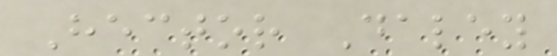Hector Daley
